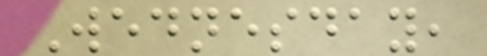Wednesday,
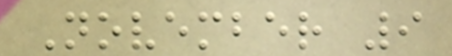November 9
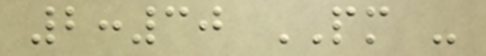2:30 PM -
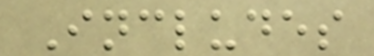Includes
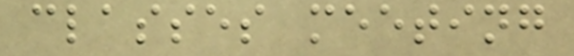classes meeting
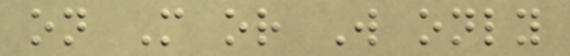on M or W only
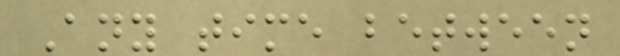Any time between
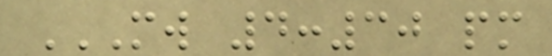MW 4:30 PM
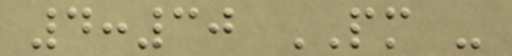4:30 PM -
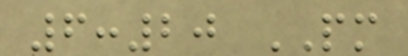6:20 PM
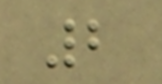2
